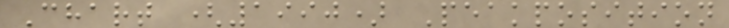Chart (1990) Peakposition
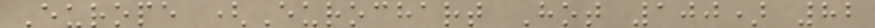Europe (Eurochart Hot 100) 82
